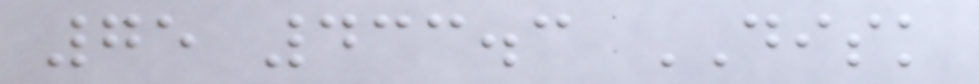75 433.3 DISK
